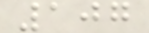107
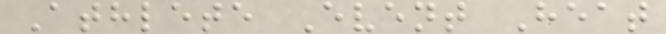Athlete Event Heat
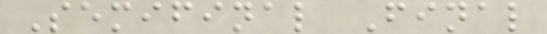Semifinal Final
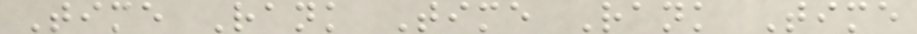Time Rank Time Rank Time
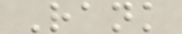Rank
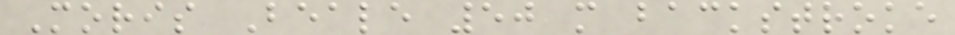Moris Beale 50 m backstroke
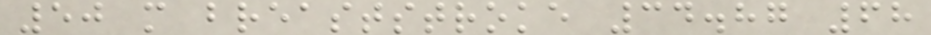50 m breaststroke 34.87 68
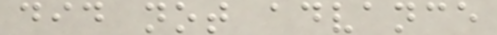did not advance
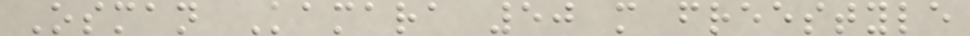Osman Kamara 50 m freestyle
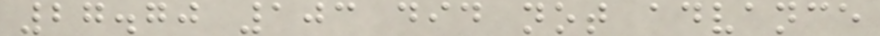27.70 103 did not advance
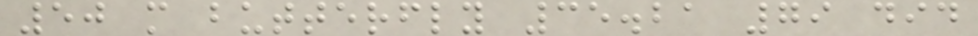50 m butterfly 35.21 79 did
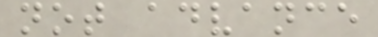not advance
